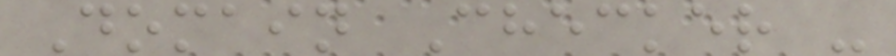Domain Checker -
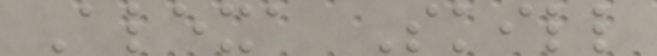Alexa Skill
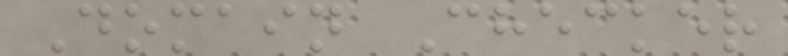Domain Checker
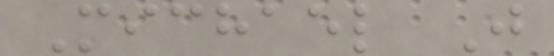Michael J
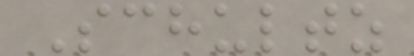Schultz
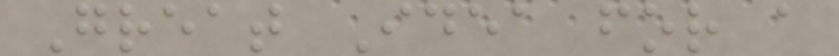Great Idea for a
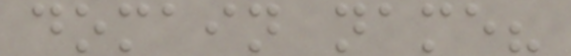domain name?
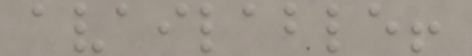available!
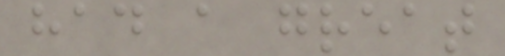had a great
